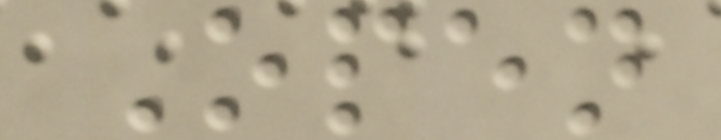Open
